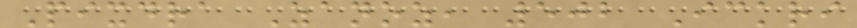Pixdra Zanoz, 502 Ickri
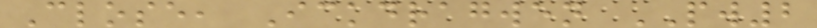Close, Ickdragwen PW2
